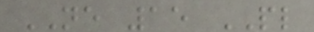NE 15 PL
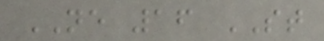NE 16 ST
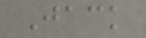Jack
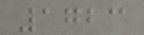1723
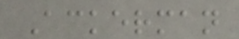Ackerman
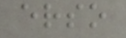erso
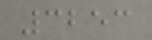3253
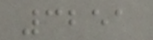3251
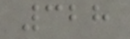328
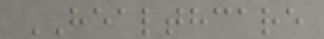HEALTHCARE
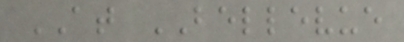AT BELLEVUE
